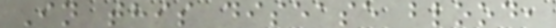In this disease blood,
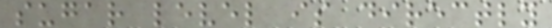sugar level is directly
